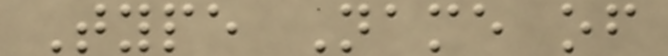Type Name of
